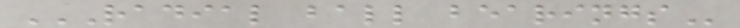RADIAL BALL BEARINGS
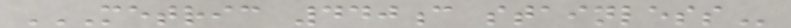METRIC 440C STAINLESS
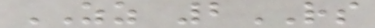ZZ 2RS
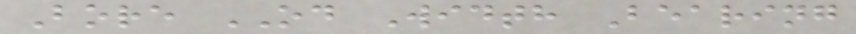Bore OD Width Bearing
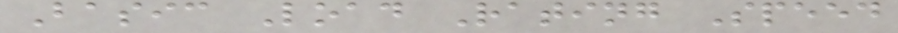Basic Load Rating Speed
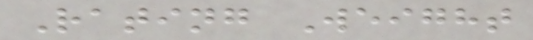Rating Weight
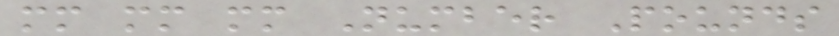mm mm mm Number Pounds
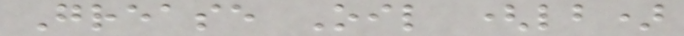Grease Oil (lb)
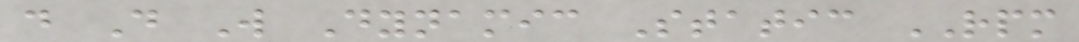d D W Dynamic Static RPM
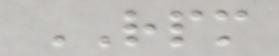RPM
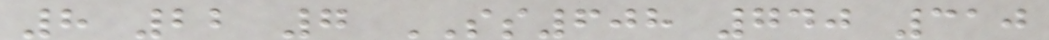8 22 7 SS608 740 310
